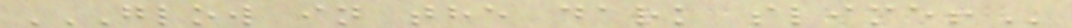GLOW IN THE DARK SLIME!
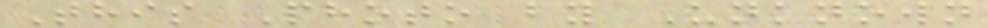This Photo by Unknown
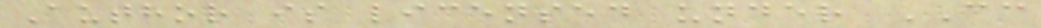Author is licensed under CC
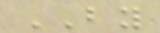BY
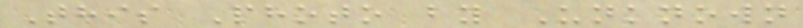This Photo by Unknown
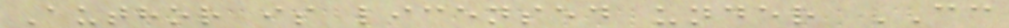Author is licensed under CC
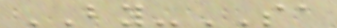BY-SA
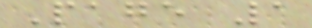Page 1
